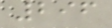296
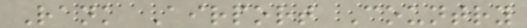Rank Airport Country
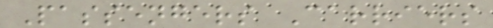Passengers Carriers
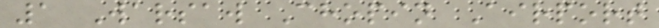1 Warsaw Chopin Airport
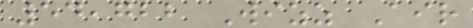54,722 Wizz Air
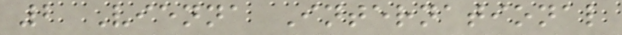2 Vienna International
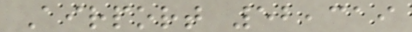Airport 52,319
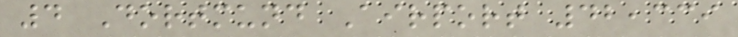4 Dortmund Airport 42,339
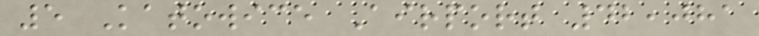5 Katowice Airport 42,081
